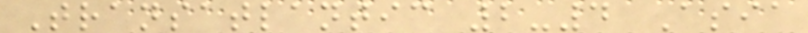Transatlantic 2-4 Asia
